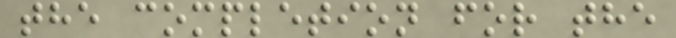the completion for the
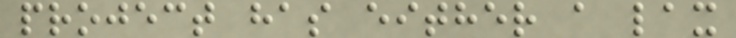project has either a lax
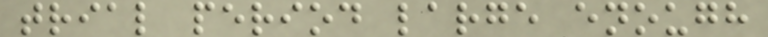trial period large enough
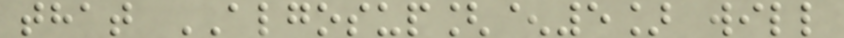that ALGOSUP[^5] will
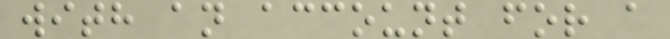with an account for a
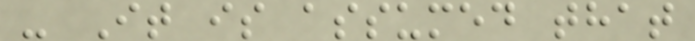- It is assumed that
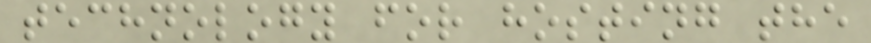technology for hosting the
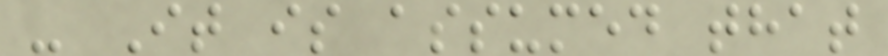- It is assumed that
